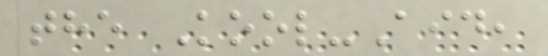the Kool-Aid,
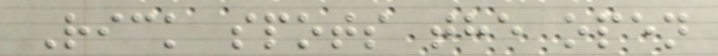Rick spots the open
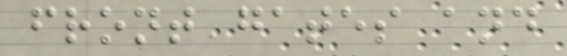front gates and
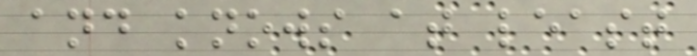and knows at least
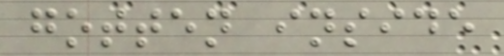gotten inside
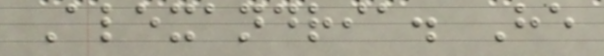Alexandria. He
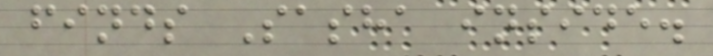finds Sasha inside.
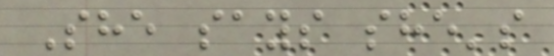She says she's
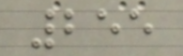255
